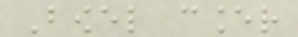Bowel cancer
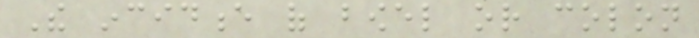The incidence of bowel or colon
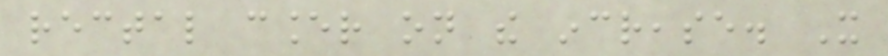rectal cancer on the increase. It
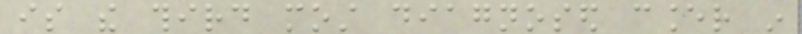is the third most diagnosed cancer in
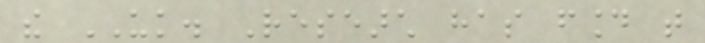the UK. Research has found that
